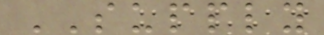SUPPLY
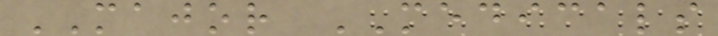MAJOR MEDICALS
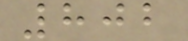802
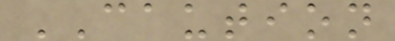CAUTION
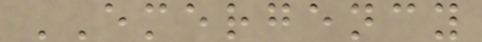EMERGENCY
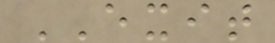EXIT
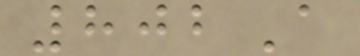802A
